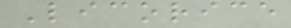Licorice
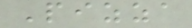Pizza
